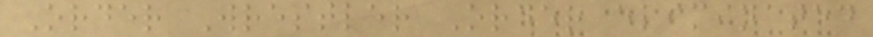Order Wrestler Order eliminated
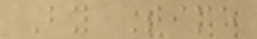By Time
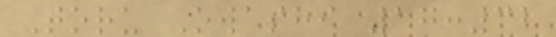Toru Owashi 17:32
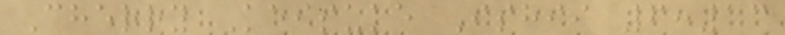Cherry Keisuke Ishii 6:13
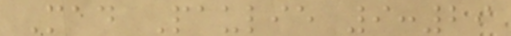Mad Paulie 9:29
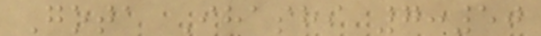Gota Ihashi 7:50
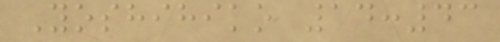Yoshihiko 14:43
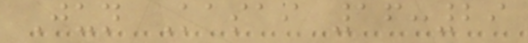Jun Kasai 16:29
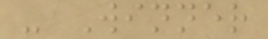- Winner
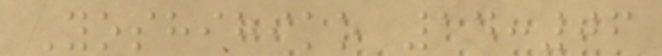Yoshihiko 14:06
